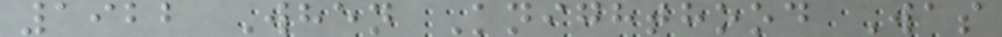1922 When Knighthood Was
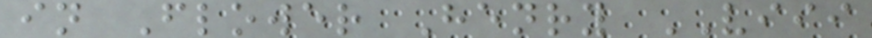in Flower Henry VIII
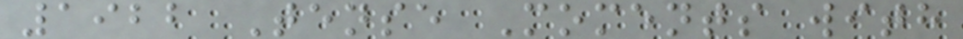1922 Tense Moments with
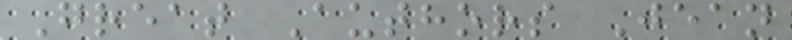Great Authors Jean
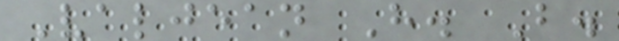Valjean H. B.
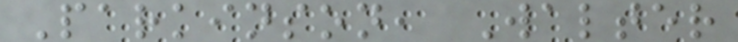Parkinson, Walter
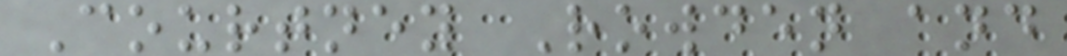Courtney Rowden and
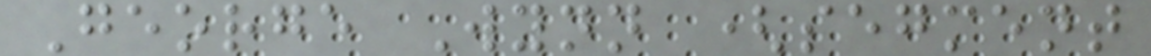George Wynn (segment
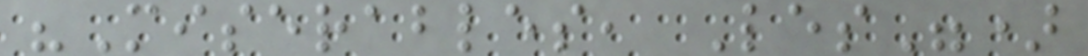"Miserables, Les")
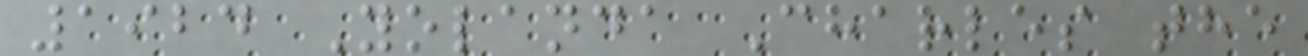1924 Yolanda Charles the
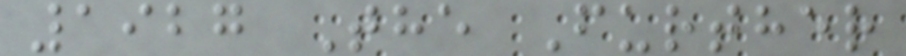1927 The Further
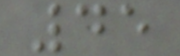45
